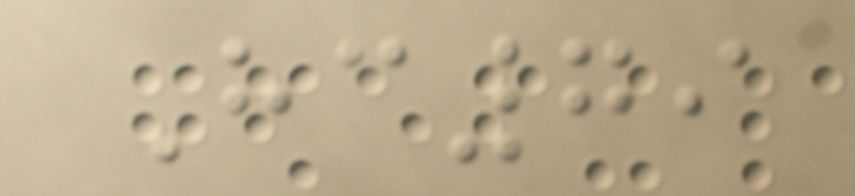Hc79
